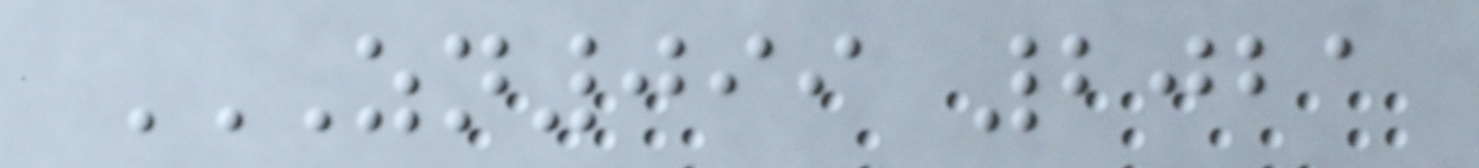ZN099 2021
